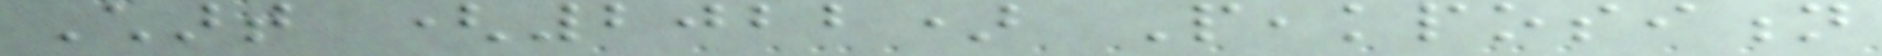Chart (2022) Peakposition
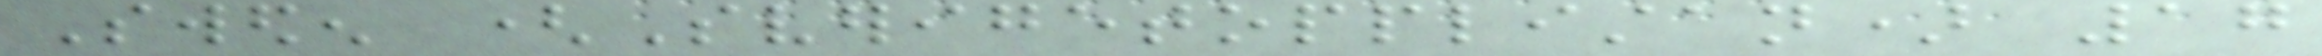Sweden (Sverigetopplistan) 17
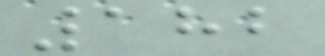182
